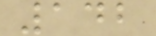142
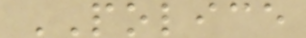POLICE
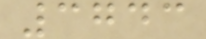3743
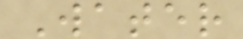Water
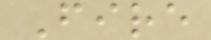Fire
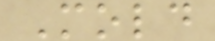Mold
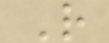R
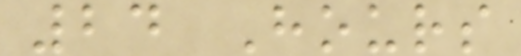24 Hours
